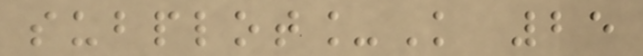subplot_K 25
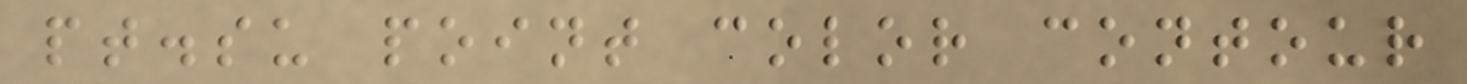pt.su point color contour
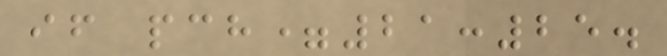if pch=21:25.
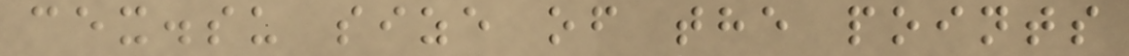cex.su size of the points
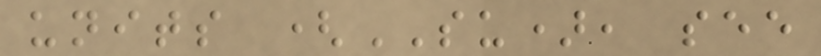units (SU), see
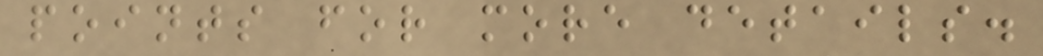points for more details.
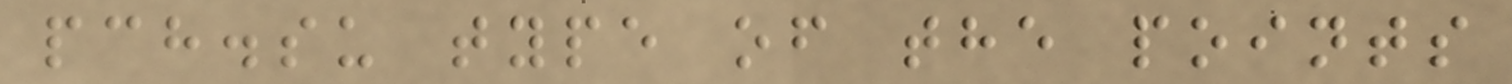pch.su type of the points
